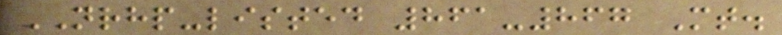NRHP-listed 861-867 Mt.
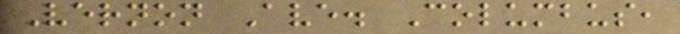Vernon Ave. Columbus,
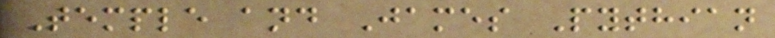Temple and James Pythian
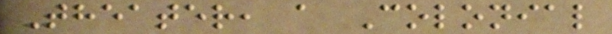Theater, a Colonial
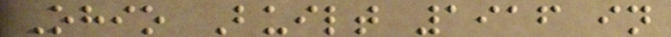Ohio Built 1916 in
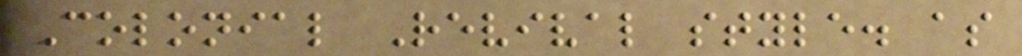Colonial Revival style. as
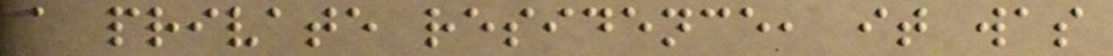a private residence, it was
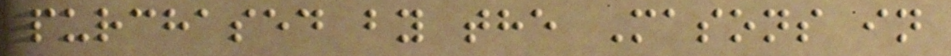purchased by the Masons in
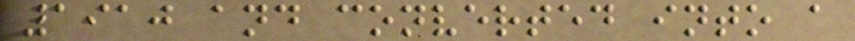1910 and converted into a
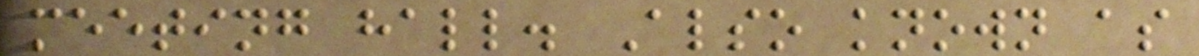meeting hall. Also known as
